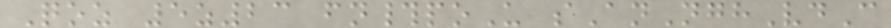Qoz 5z23 fn#poU sAnNghVdC
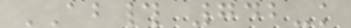AB# 742-k
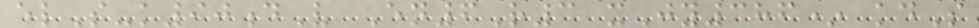elS-k90dV En6R3 xJy386* kdS
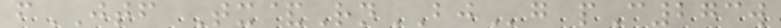fJTF Tx&RnBJg pC273w
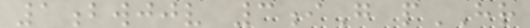1bwjjv 3iG pHR
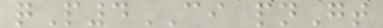qP4CI pnGt
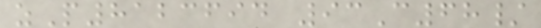zP8123694 93C68/
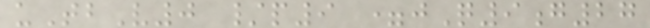uTbV0 /p9 =jQ9g27
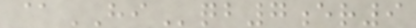@HIqb7er9
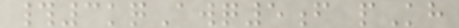#3kqAwq5f pKh
